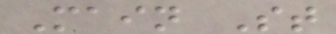Main St
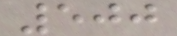500
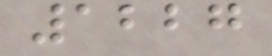1227
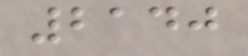2140
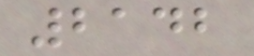2142
